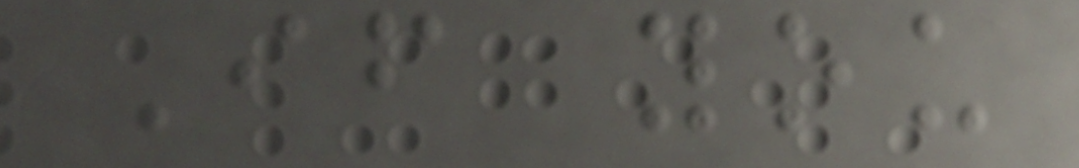If you
